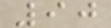90
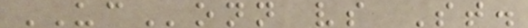UConn vs St.
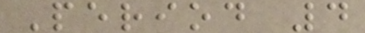Period 4
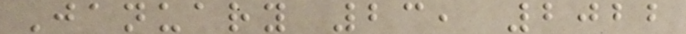January 23, 2022
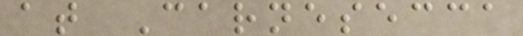at Carnesecca
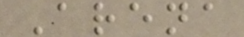Arena
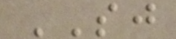SJ
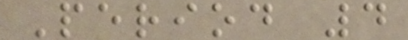Period 4
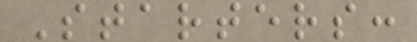Starters:
